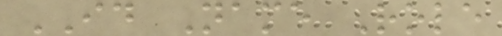ID Name Role
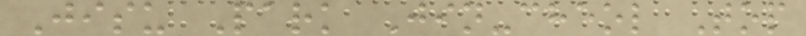Jisu Park Jin-cheol Top
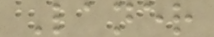Laner
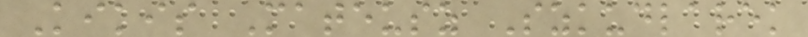Kikis Mateusz Szkudlarek
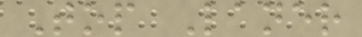Top Laner
